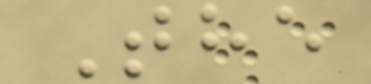The
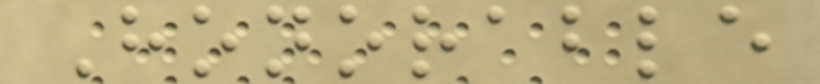Honorable
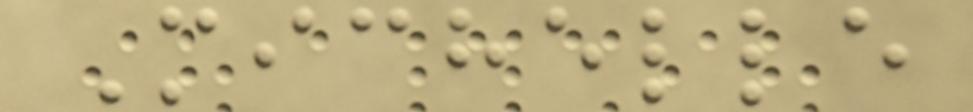Michelle
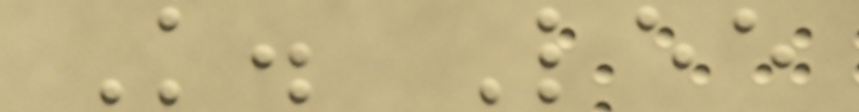K. Lee
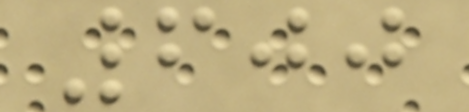600
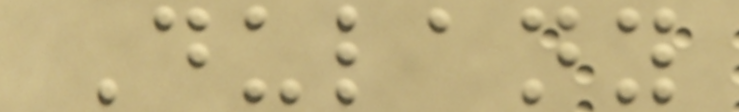Dulany
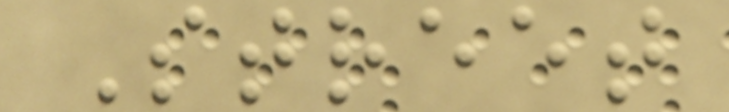Street
